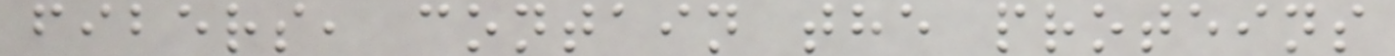fibers, contain the proteins
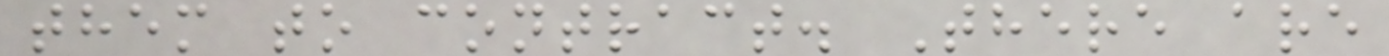them to contract. There are
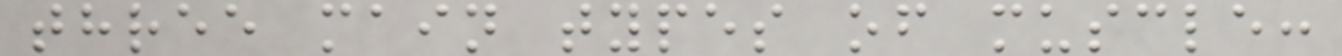three main types of muscle:
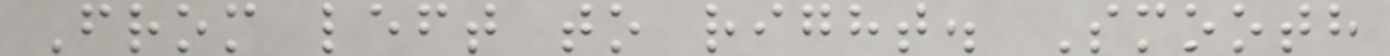From left to right. Smooth
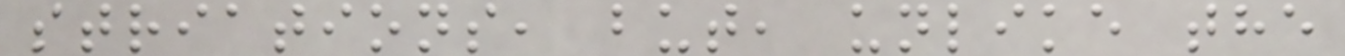striations, but, unlike the
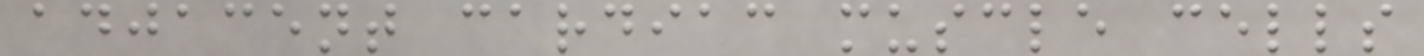adjacent cardiac muscle cells
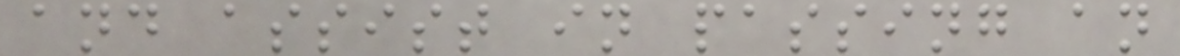and assist in passing an
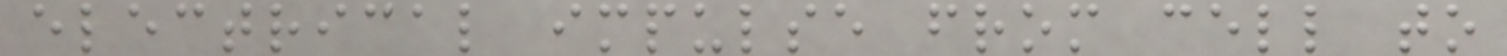electrical impulse from cell to
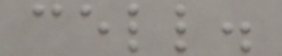cell.
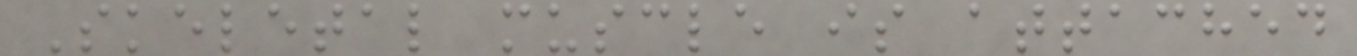Skeletal muscle is attached
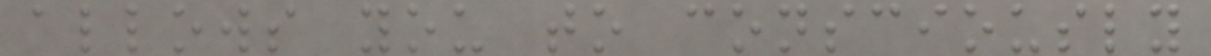allows you to consciously
